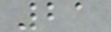21
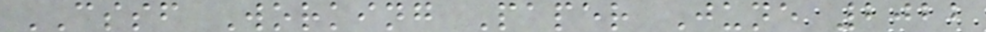CSSF Working Paper June 2022
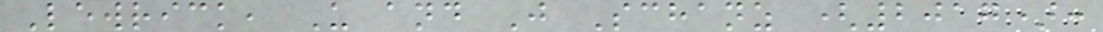Lewrick, U and J Schanz (2017):
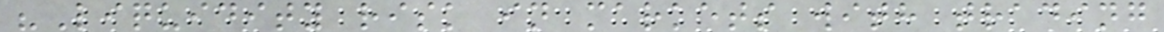"Liquidity risk in markets with trading
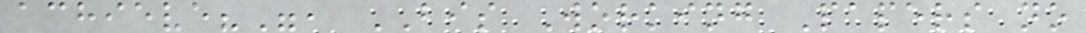achieve?", BIS Working Papers no
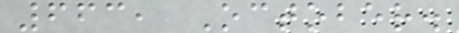663, October.
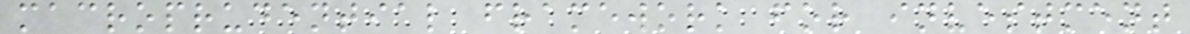macroprudential framework for investment
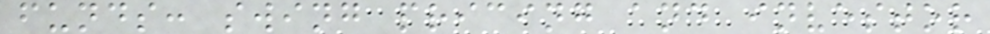funds: swing pricing and investor
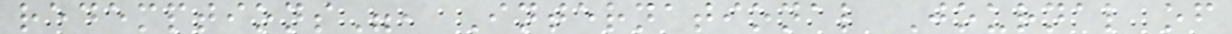redemptions", International Journal of
